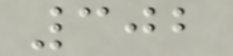302
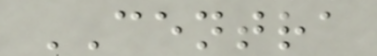CENTRA
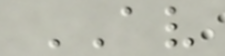AV
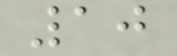10
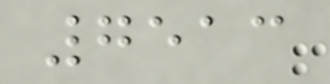7513
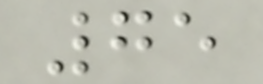75
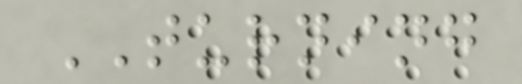TURNING
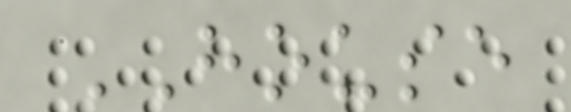HOUSE
